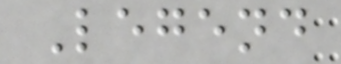Legend
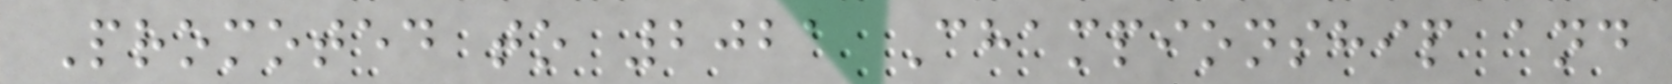Promoted to 2021 Championship and
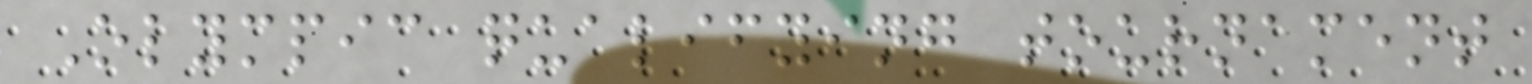Olympic qualifying tournament
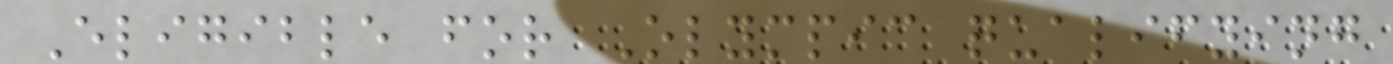Eligible for Olympic qualifying
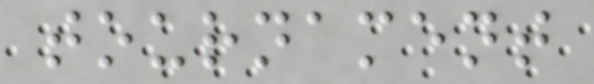tournament
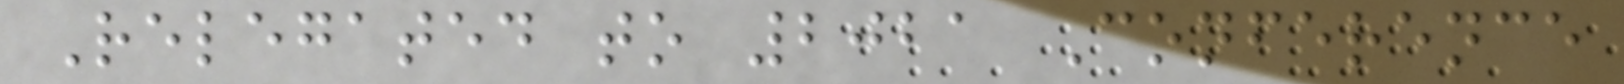Relegated to 2021 Conference
